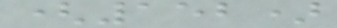(152)
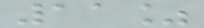11%
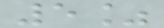5%
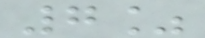7%
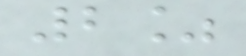2%
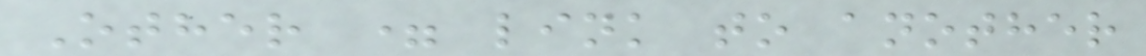Other = link to another
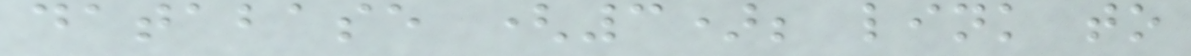database (3); link to
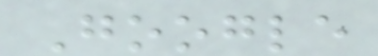Google
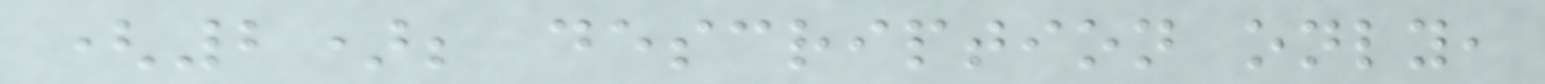(2); description only,
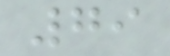79
